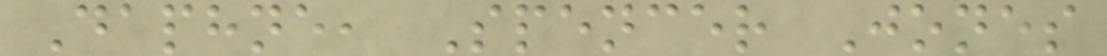Daphne, Spencer Jones
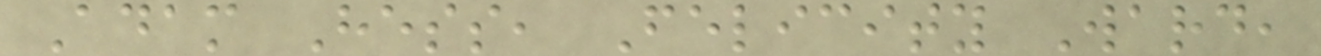Adam Hess, Felicity Ward,
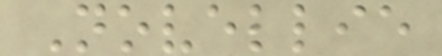Novellie
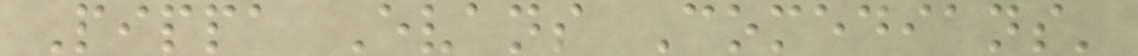Pippa Evans Comedians'
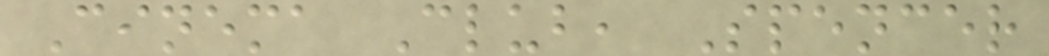Cinema Club, Spencer
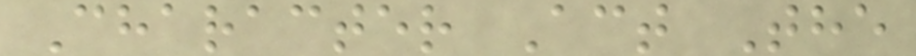Character Act The
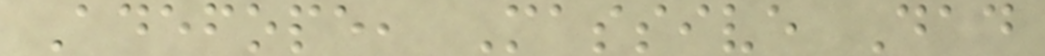Adefope, Massive Dad
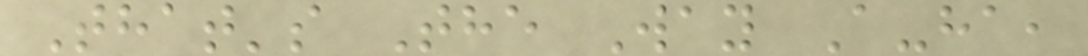That's The Way A-ha,
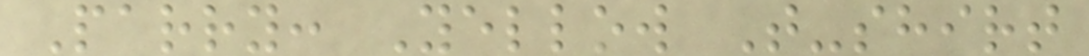Parry: Yellow T-shirt
